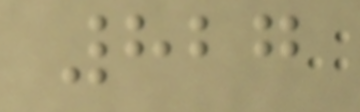827
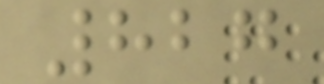827
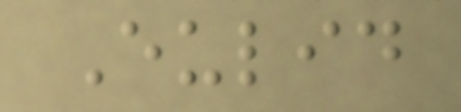Eulid
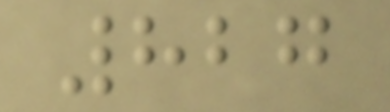827
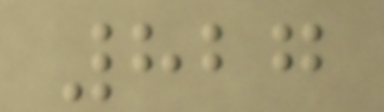827
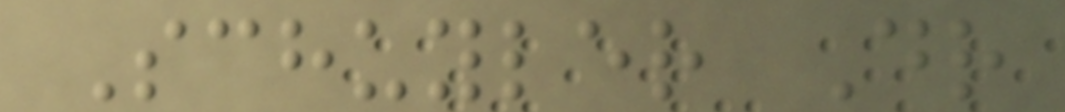Schuyler Dr
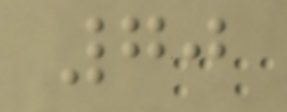70
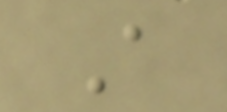A
